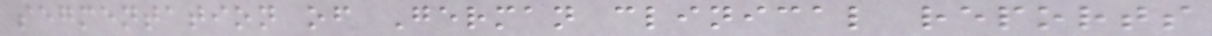segmentation of German clinical reports
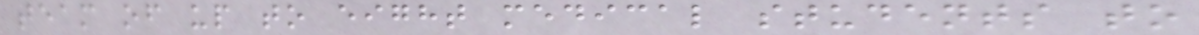team of up to eight medical students to
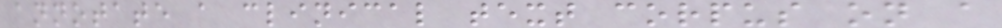annotate a clinical text corpus on a
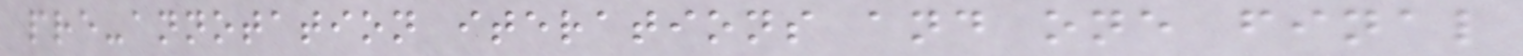pre-annotation iterations and one final
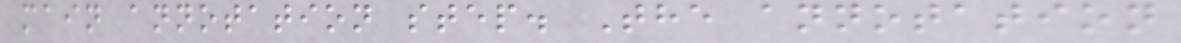main annotation step. The annotation
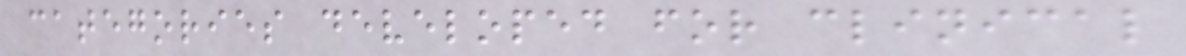categories developed for clinical
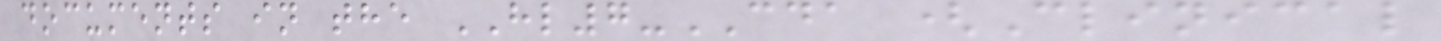documents in the HL7-CDA (Clinical
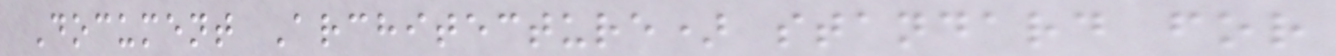Document Architecture) standard for
